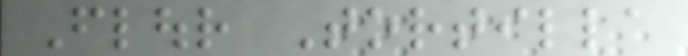Flour Tortilla
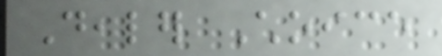Dealer Choice
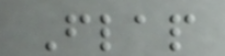Flap
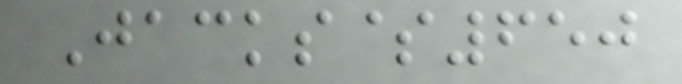Jacks$650
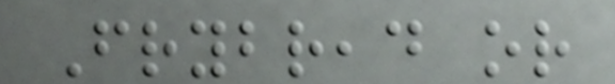Frybread or
